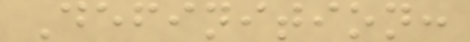Definition:
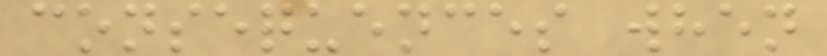consequences when
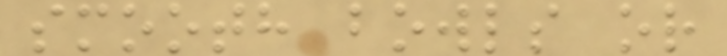smooth bowls or
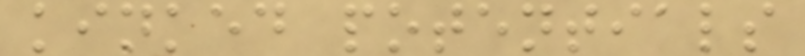kinked potentials
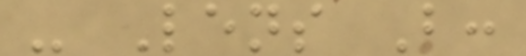- Lens B:
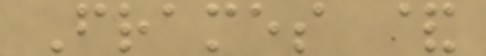Frames &
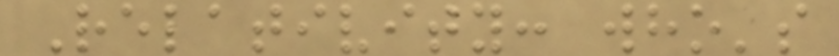Relativity: who's
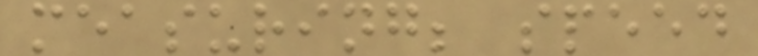measuring; speed
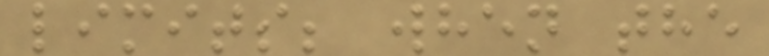limits; when the
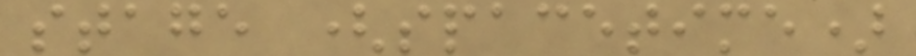stage (spacetime)
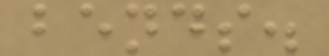bends.
